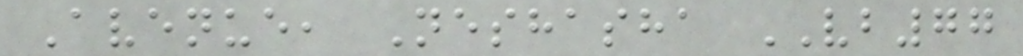Avenue, Neshasha VB77
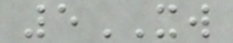5XW
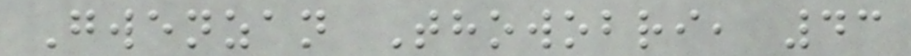Gwenzan Thowobri, 43
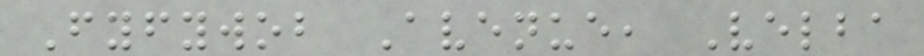Fyfywob Avenue, Velba
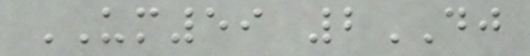UM59 2DJ
